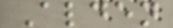Alden
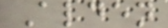Alden
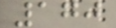170
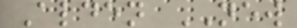Alden NEW
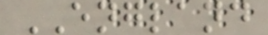ENGLAND
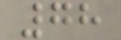78
